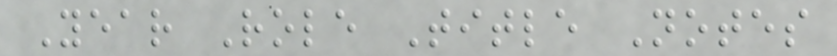Year Role Title Notes
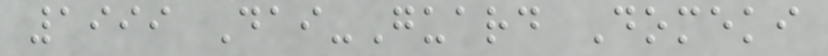1999 Dai-Guard Domeki
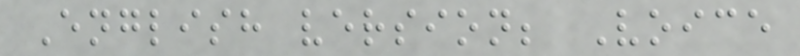English version; Voice
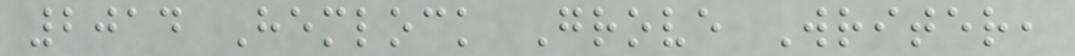2014 Hemlock Grove Writer,
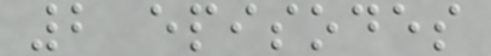2 episodes
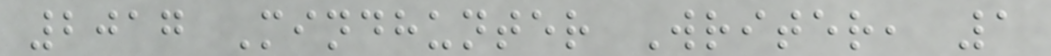2017 Mindhunter Writer, 1
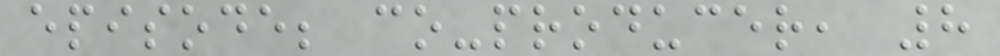episode; co-producer, 8
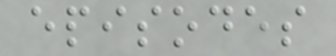episodes
